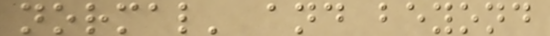normal' and beyond
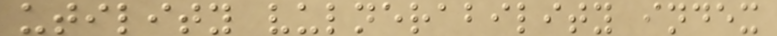utility vulnerability index
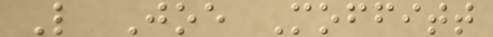L Joe Moffitt
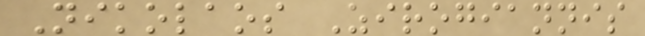Nikolaos Zirogiannis
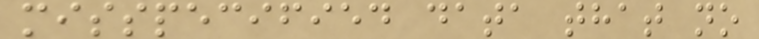misspecified data that no
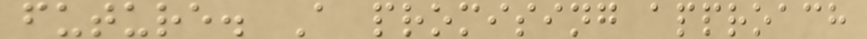future. A promising approach
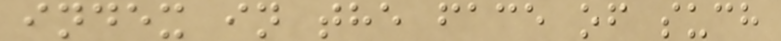index in the face of such
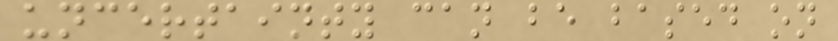uncertainty can be based on
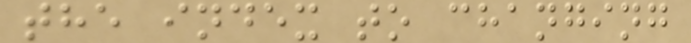the index to changing
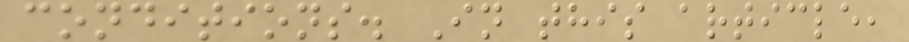conditions. In this article,
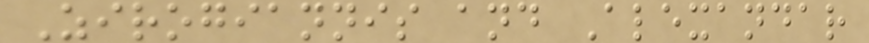Zirogiannis and Alexandar
